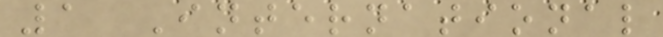1 International
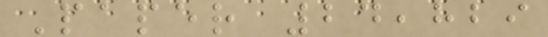Paper 24,829
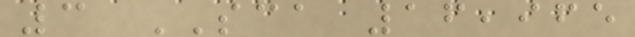3 SCA 16,965
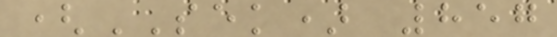(SEK) 857
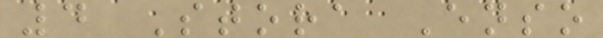4 Stora Enso
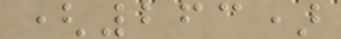(263)
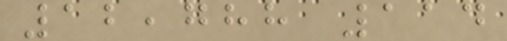12,788 114
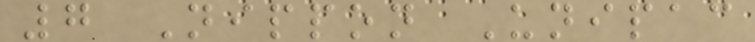7 Nippon Unipac
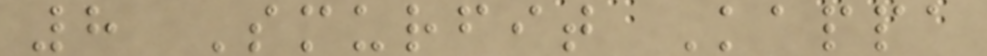8 Smurfit Kappa
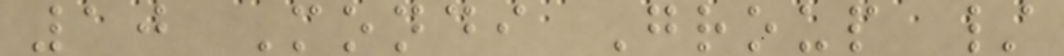10 Mondi Group /
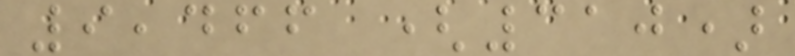9,466 (310)
